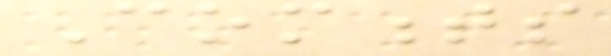Comments
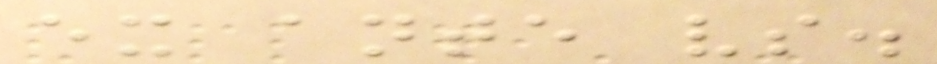ex ante vs.
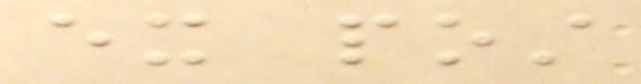ex post
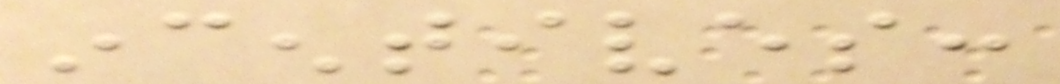incentives:
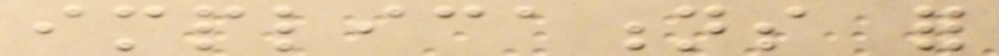implications for
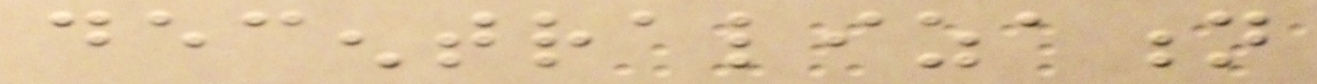decentralization
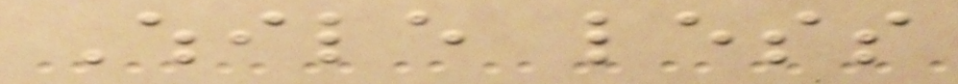While less
